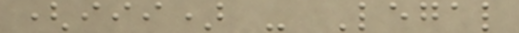(iii) - Legal
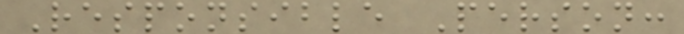Responsible Person:
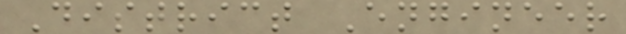District Engineer
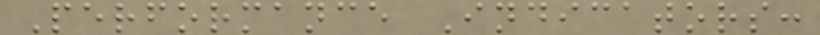Performance Indicators:
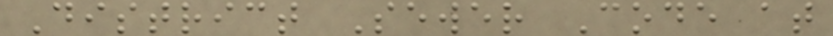District Sewer Code at
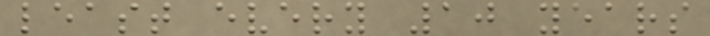least every 10 years
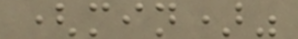(min)"
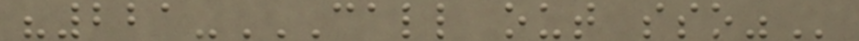"221-CALL OUT SSO"
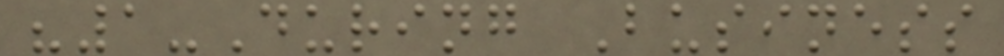"1-During Business
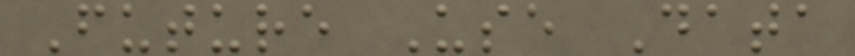Future Use Data
